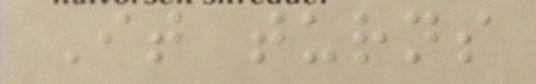It turns
